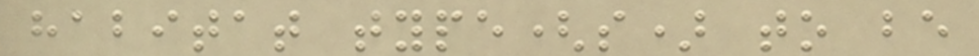habitat type(s) to be
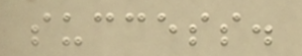success.
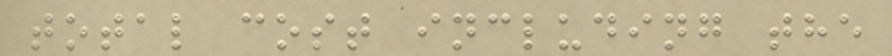total cost including the
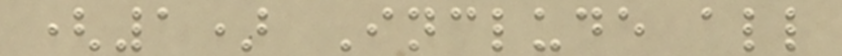(1) Include all
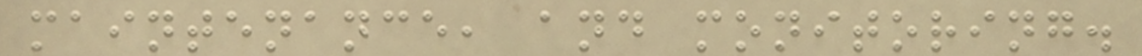maintenance, and monitoring.
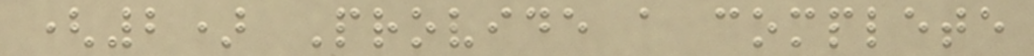(2) Provide a complete
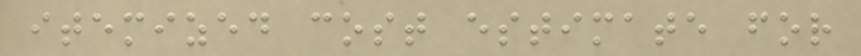itemized cost estimate for
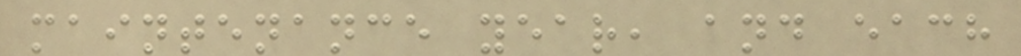maintenance year, and each
